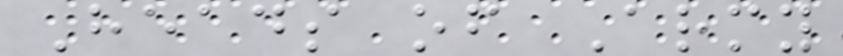Heads of Army
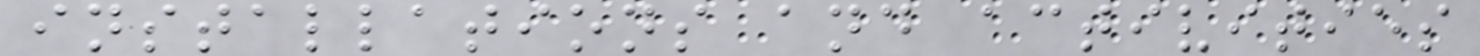installations and activities
